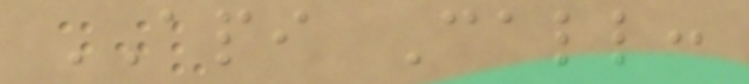API Call:
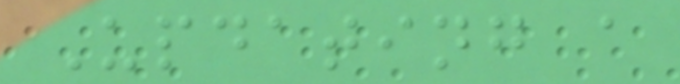Updating a
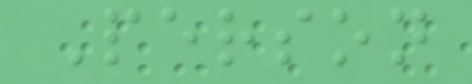Person
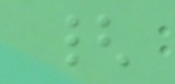{
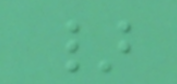}
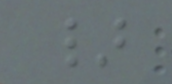}
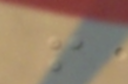!
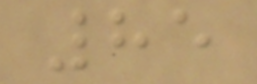85
